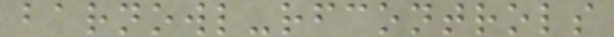barnowl-rfcontrols
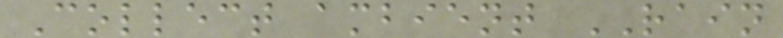Collect ambient RAIN
